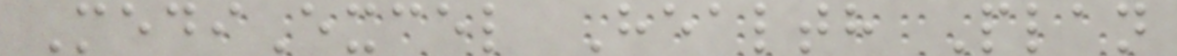MediExcel Health Plan
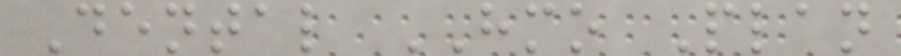Dental HMO Plan
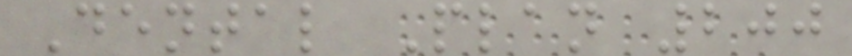Dental Plan 200
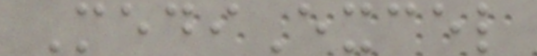MediExcel
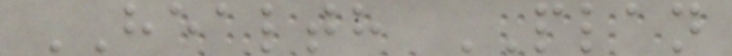HEALTH PLAN
